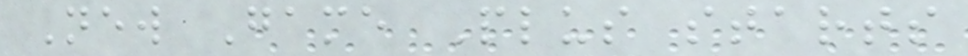New Game Plus starts
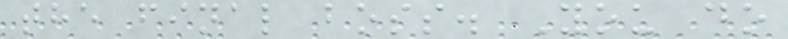the final boss. You do
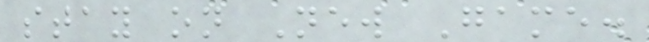stay on New Game.
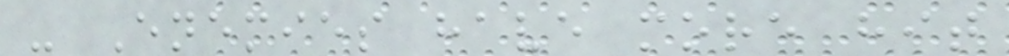- Enemies have more hit
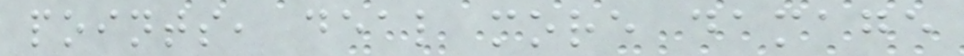points, deal more damage
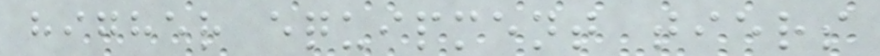higher equipment tiers
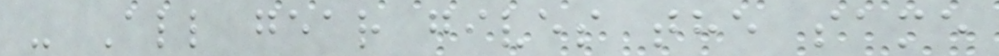- All gear gives the same
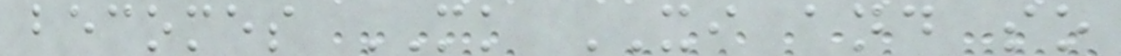becomes MK XI and so
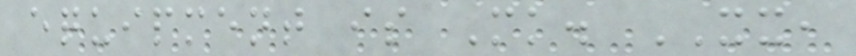equipment is Mk. XX,
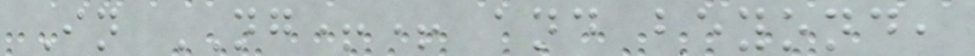In NG++ and beyond,
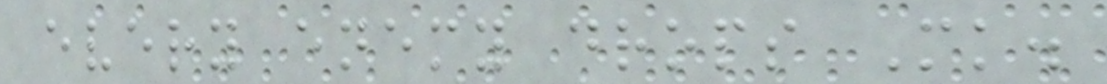every enemy drops Mk.
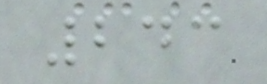243
